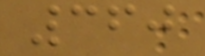360
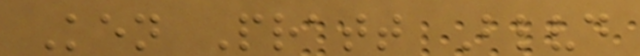Ken Pratt Blvd
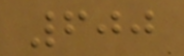600
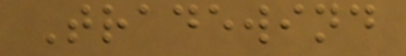Tradewind
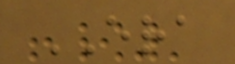ERA
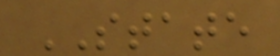STATE
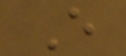E
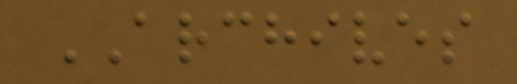ARCHIVES
